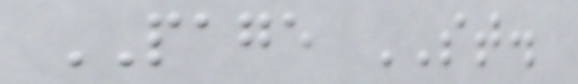PAGE ST.
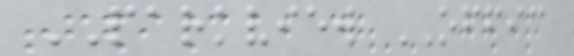PARKVIEW OFFIC
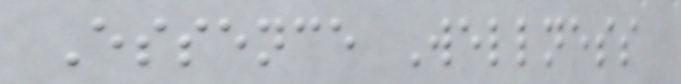Essence Wellness
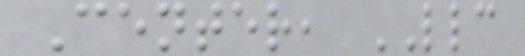Center, LLC
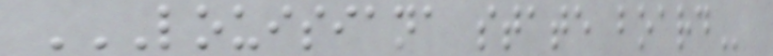LOUISIANA STATE BOARD
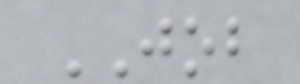JOB
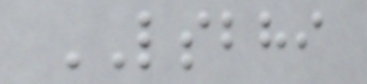LSBHI
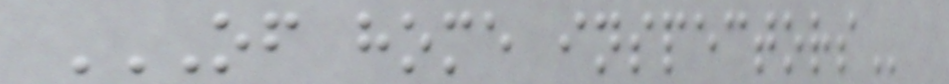OF HOME INSPECTORS
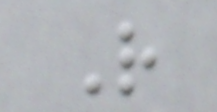R
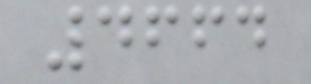4664
